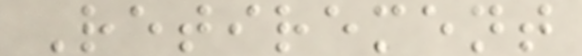Retirement
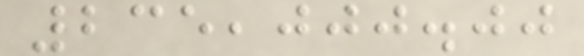235,000.00
